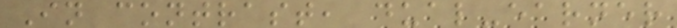In contrast, dual-earner
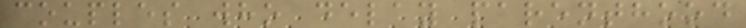couples who delay parenthood
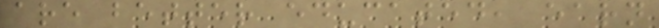are better educated, earn
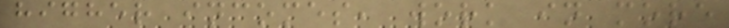higher incomes, work in more
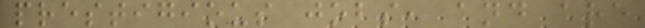prestigious jobs, and are
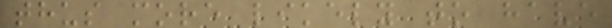thus more likely to have
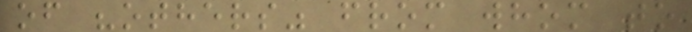of "others" from whom to
